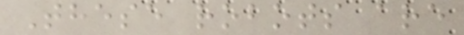These robots are
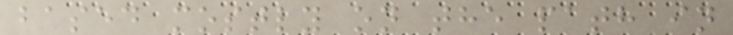based mostly on the path in
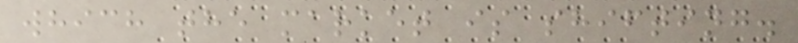which the market is shifting.
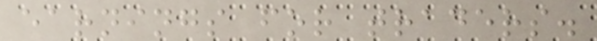earnings for traders.
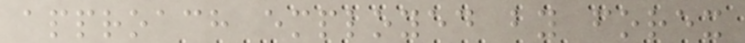approach employed by forex
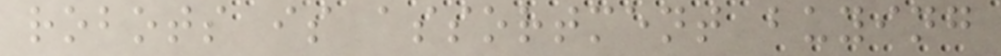robots is assortment buying
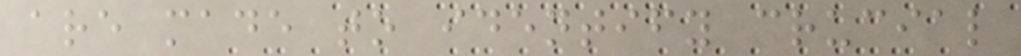are made to identify crucial
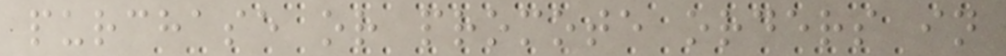purchase or promote orders in
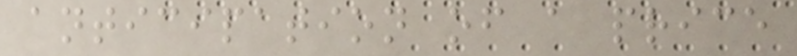anticipation of a price
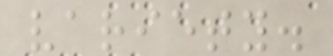variety.
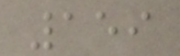159
